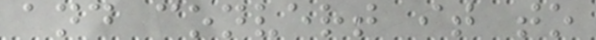and convert it to
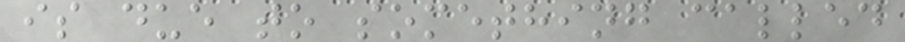is due to something called
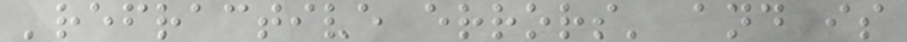'refractive errors' and is
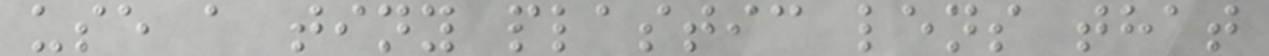use a tiny plastic lens that
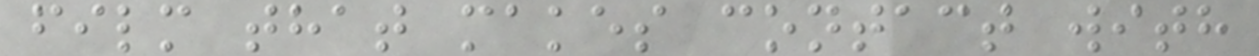film that makes contact with
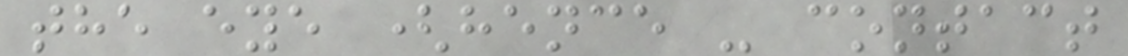the eye (hence - contact
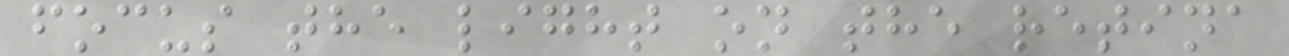focus the light on the retina
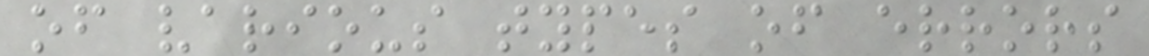of various types of errors
